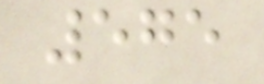575
